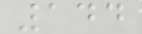144
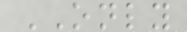ONLY
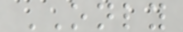ONLY
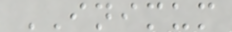INIMUM
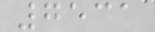7531
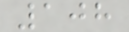108
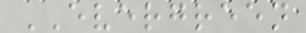EVERGREEN
